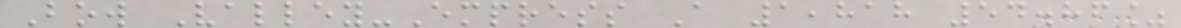Bow Valley-Empress A 1,818 54.86%
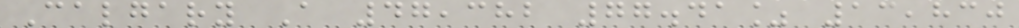Calgary A 47,382 77.41% 13,830
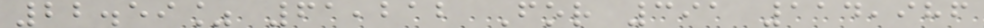22.59% 61,212 For 391 114,986
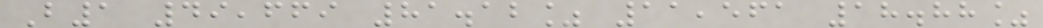B1 49,669 81.12% 11,561 18.88%
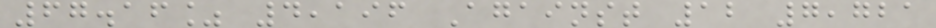67.16% 4,196 Against 12 7,721
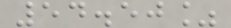54.50%
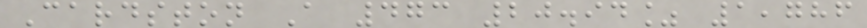Cardston A 473 20.94% 1,786
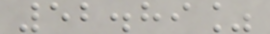52.89%
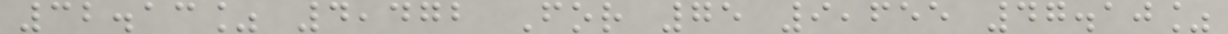32.13% 4,472 For 75 9,655 47.10%
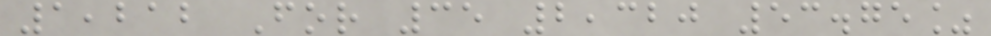1,212 For 35 2,320 53.75%
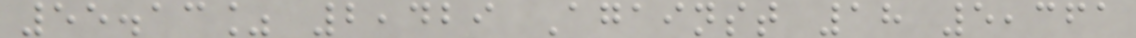55.13% 2,429 Against 18 5,361
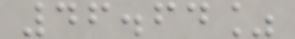46.64%
